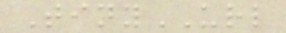TinyURL
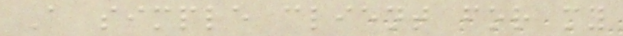A simple client for my
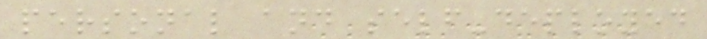personal and self-deployed
